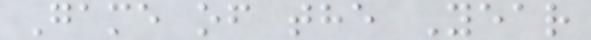Game of the Year
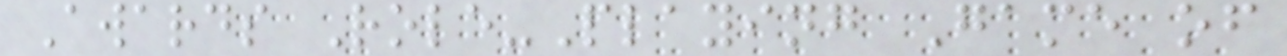Awards Role-Playing Game of
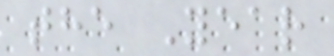the Year
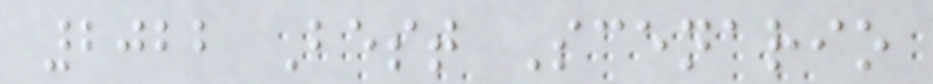2022 Best Scenario
